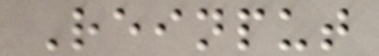Reinput
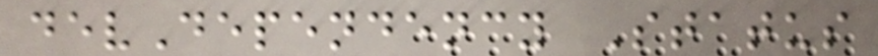devDependency Status
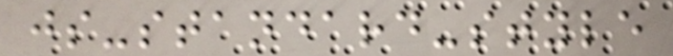js-standard-style
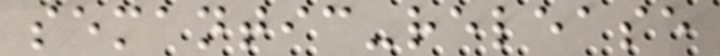semantic-release
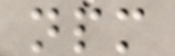npm
